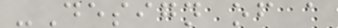-Design of a
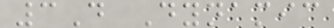3D Dynamic
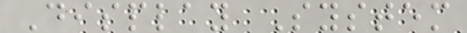Display System
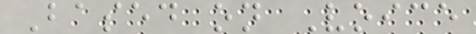Based on Voice
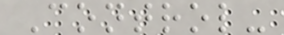Control-
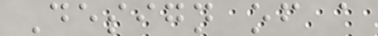Design of a
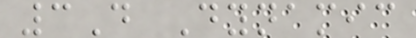3D Dynamic
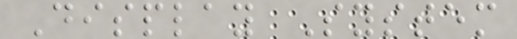Display System
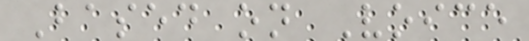Based on Voice
